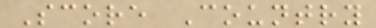Score Country
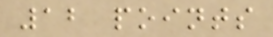12 points
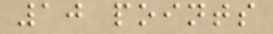10 points
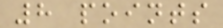8 points
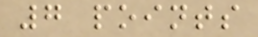7 points
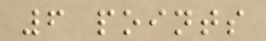6 points
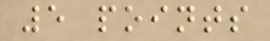5 points
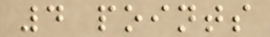4 points
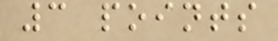3 points
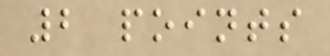2 points
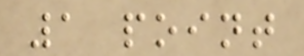1 point
